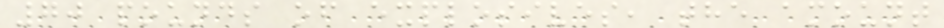70 pounds of explosives, the amount
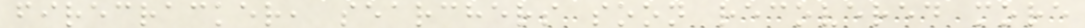firecracker, searchers soon recovered more
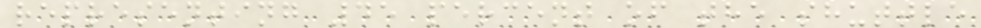representing 45 percent of the shuttle
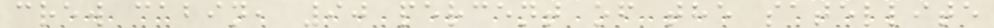crew cabin, 90 percent of the satellite
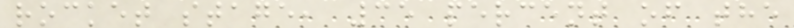rocket stage, 35 percent of the
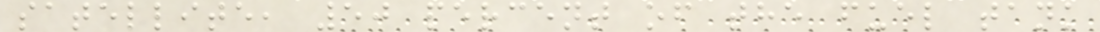satellite, 50 percent of the fuel tank
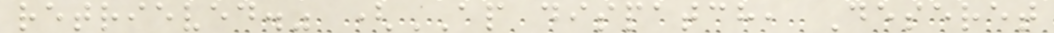retrieved." (AP dispatch, Deseret
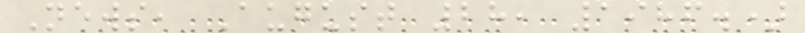News, August 28, 1986.)
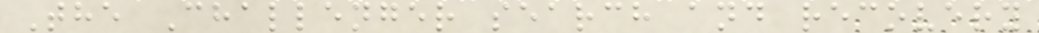The Challenger search and recovery
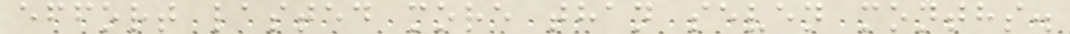effort lasted more than seven months.
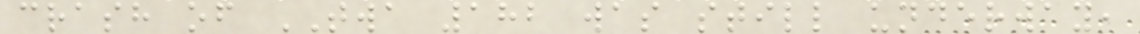crash of TWA 182 was still underway,
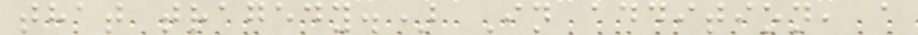that tragedy.) In addition, a
